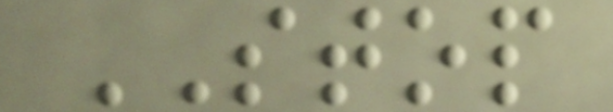STOP
